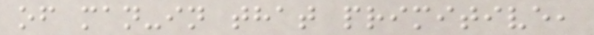of man-in that primitive,
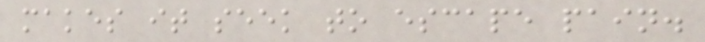makes it seek to escape pain.
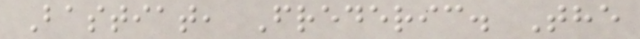Bastiat, Frederic. The
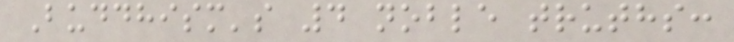Buddhism's 4 noble truths:
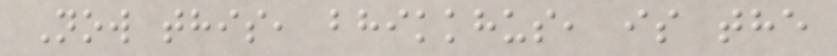Now this, bhikkhus, is the
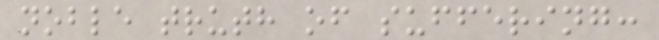noble truth of suffering:
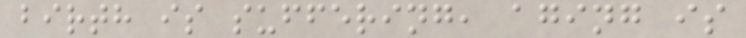birth is suffering, aging is
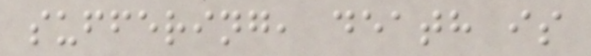suffering, death is
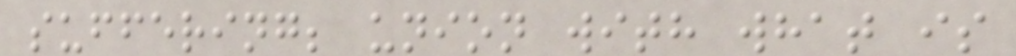suffering; union with what is
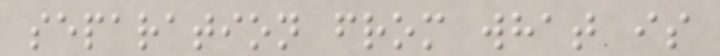separation from what is
